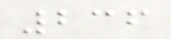236
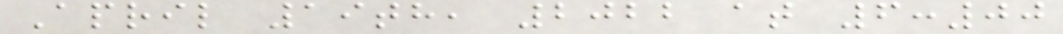April 19th, 2022 at 6:00
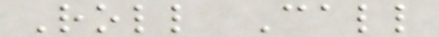Roll Call
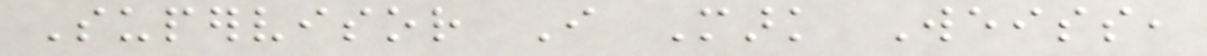Supervisor I Mark Weiss,
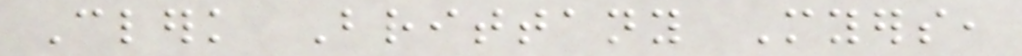Clerk Brittany Myers,
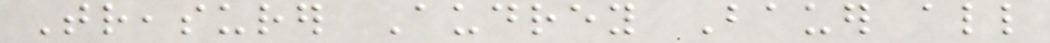Treasurer Audrey Bauer all
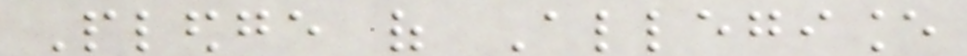Pledge of Allegiance
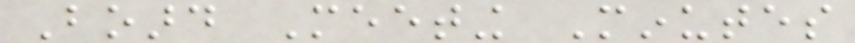Board Meeting Minutes
